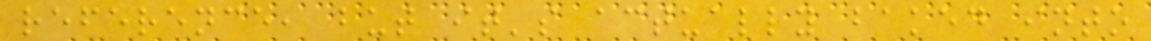reference, but it's actually baked into
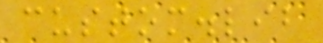custom.lib
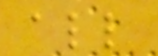all
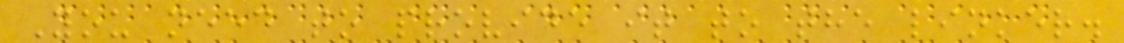You need to provide it to the linker.
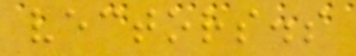vectors.s
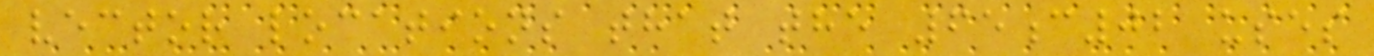vector locations that the 65c02 uses
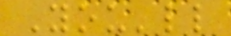You'll
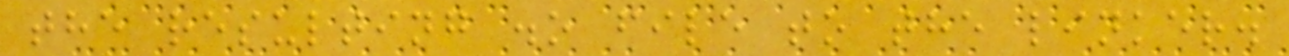the resulting .o file to the linker.
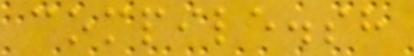compile.sh
